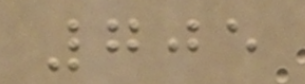705
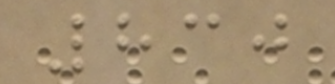830
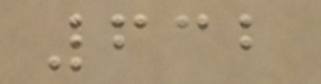632
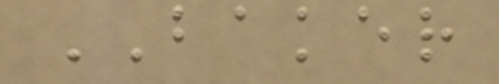BAKER
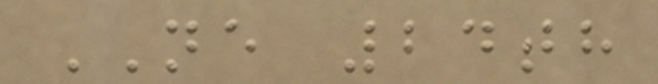NE 24th
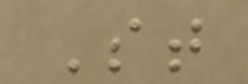St
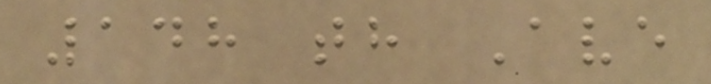148 th Ave
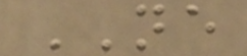NE
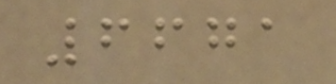6671
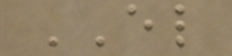EL
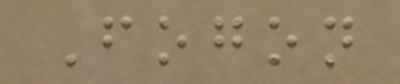Fogon
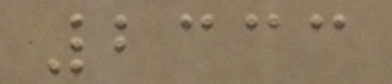2333
